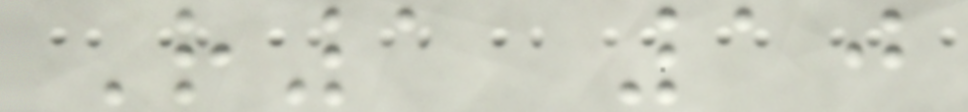R1 10
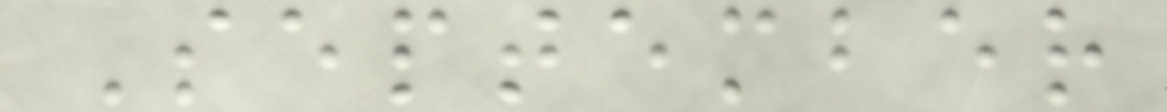September
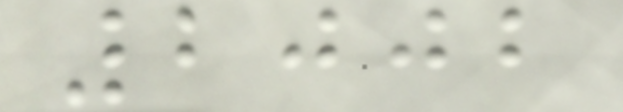2002
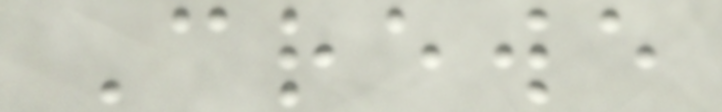Crewe
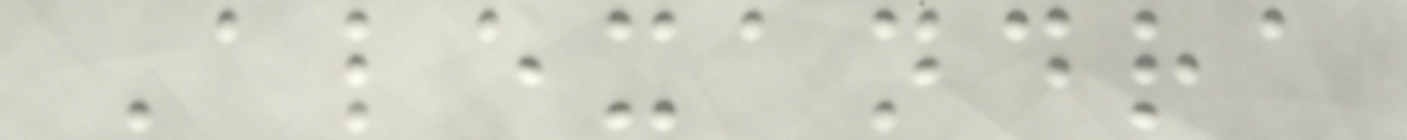Alexandra
